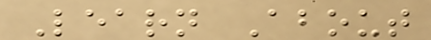Learn About
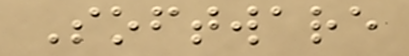Software
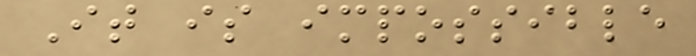It is impossible
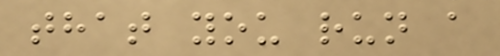that you run a
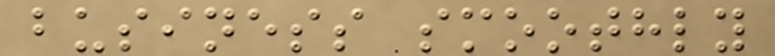business smoothly
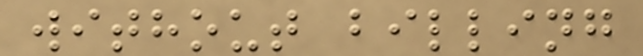without billing
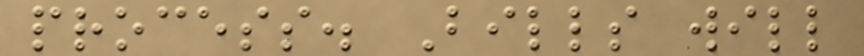process. Bills will
